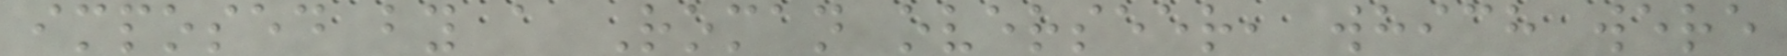imposed by a Roman overseer, which were
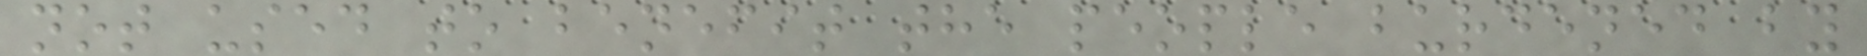not used to benefit the people burdened by
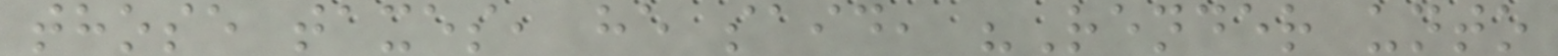those taxes, he said, "Render unto
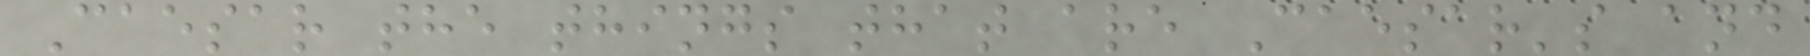Caesar the things that are Caesar's and
